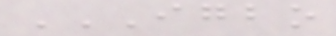IGBO
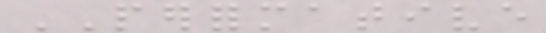PERFORMATIVE
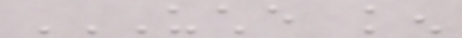UCHE KEN
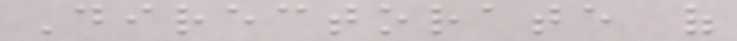Directorate of
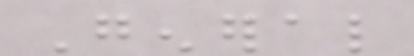General
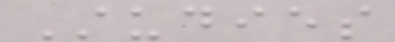Studies
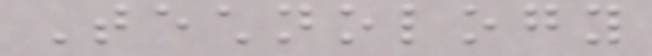Technology
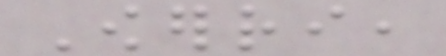Owerri,
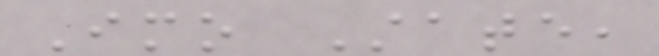Imo State,
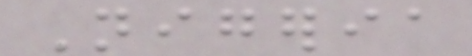Nigeria
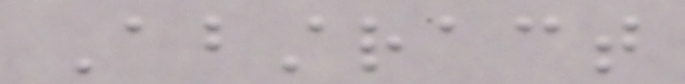Abstract
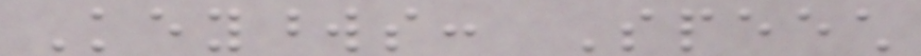Keywords: Speech
